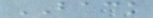BACK
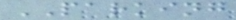PARKING
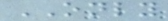ONLY
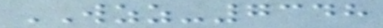WZZ-7348
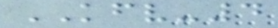KFV-4
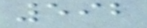592
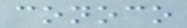conoco
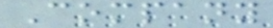Company
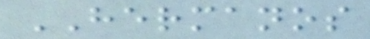HERMANOS
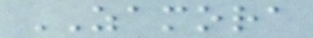ZAMORA
